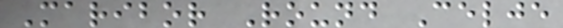Maribor Round Celje
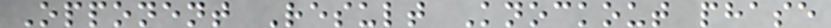Opponent Result Knockout phase
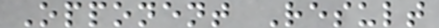Opponent Result
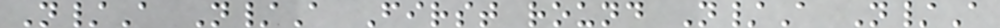N/A N/A First round N/A N/A
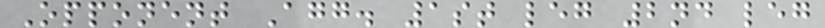Opponent Agg. 1st leg 2nd leg
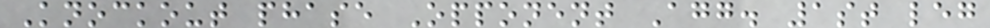Knockout phase Opponent Agg. 1st leg
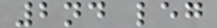2nd leg
